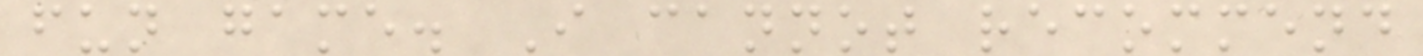fun game. I cannot recommend
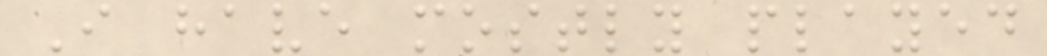I have mostly played
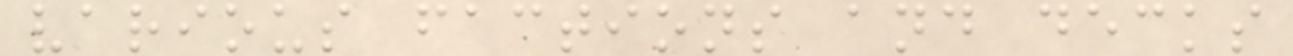various factions and decks
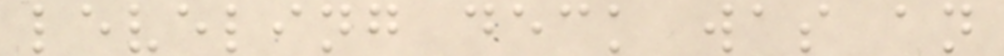leveling deck was an
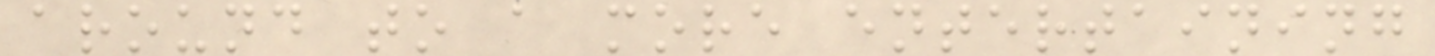around to a more entertaining
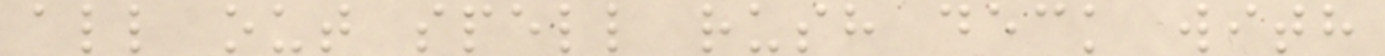all out spell rush deck with
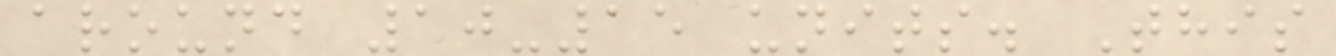around 10-15 units. This
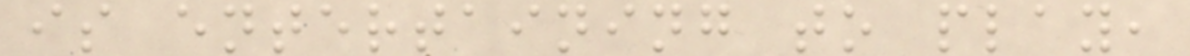is entertaining to play,
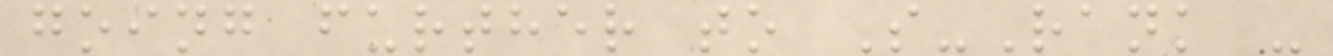going further to S-Rank -
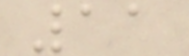11
